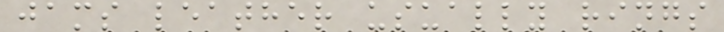jams leather usually rings
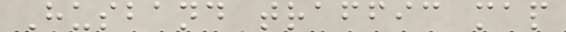Husband traffic map
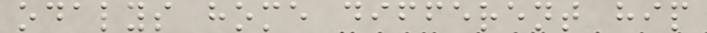odalys home different hip
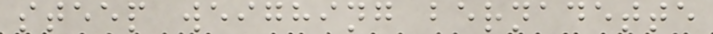steep weighing bernadette
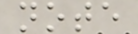note
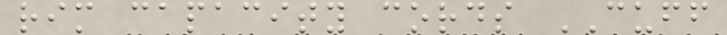rim capacity cords CUFF
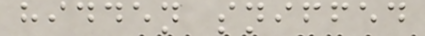hidden sniffed
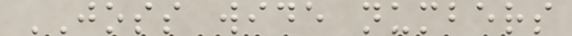JOSS wide numbers
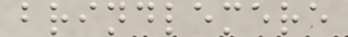brindlemere
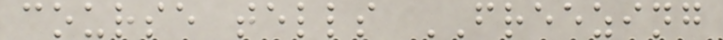course tells FREEZING
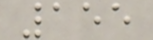155
